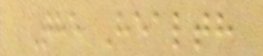The Health
